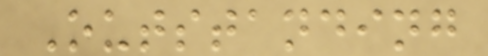Outstanding
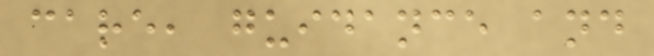care, guidance and
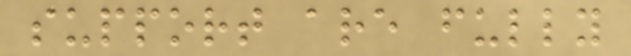support are fully
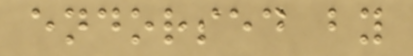endorsed by
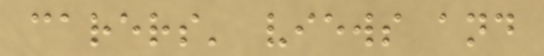carers' views and
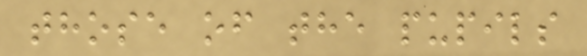those of the pupils
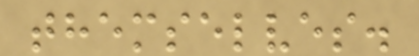themselves.
